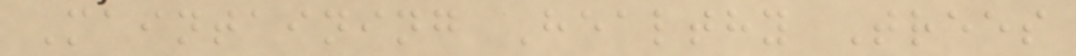Maintaining Healthy Trees
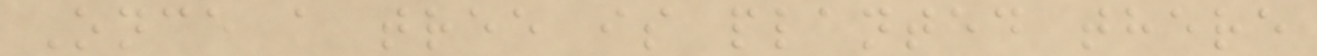Once a tree is planted there
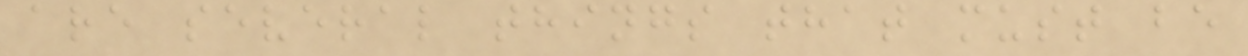are several things that must be
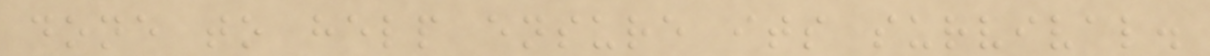done to help ensure its survival.
